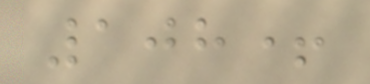108+
